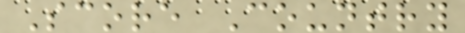Score Country
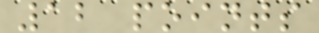12 points
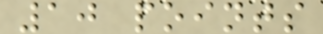10 points
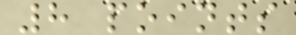8 points
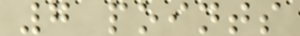7 points
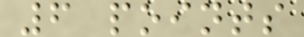6 points
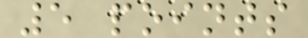5 points
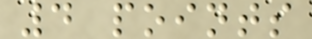4 points
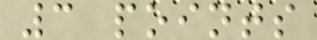3 points
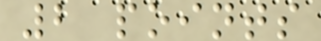2 points
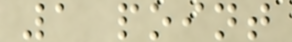1 point
